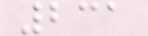231
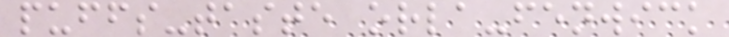puffs-taste orla-fenwick
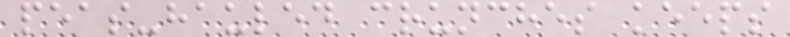peas-hauled crunches keeps
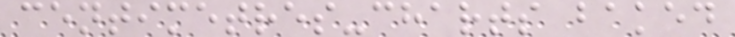centimetres-charts baked
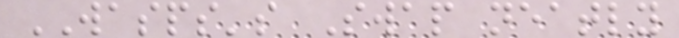WASPS's Swap neatly
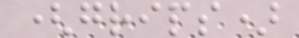(grips)
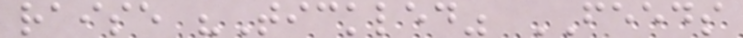raise "Tickled" FEEDS
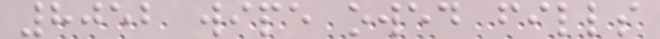8052 wipe owed fills
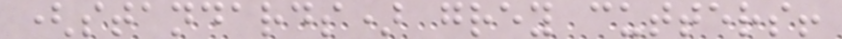(standards) grey cutters!
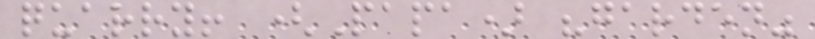quarry! (Papa) "garden"
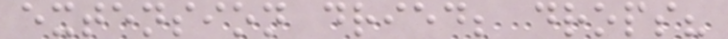extension dried; drops?
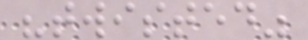"twisted"
